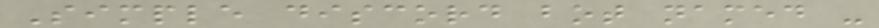Simple discord bot named -
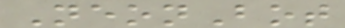NeonBot
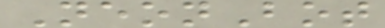NeonBot
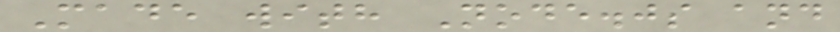Made with Node.js and
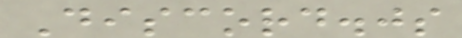Discord.js
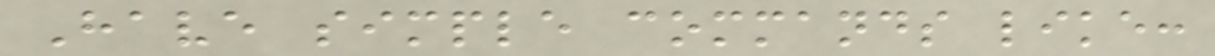Have simple commands like:
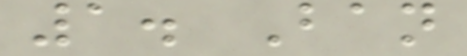1. Ban
